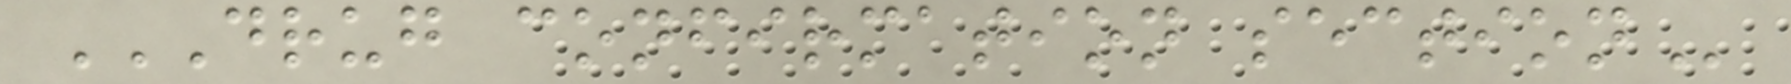DRUG CONFIRMATION SECTION
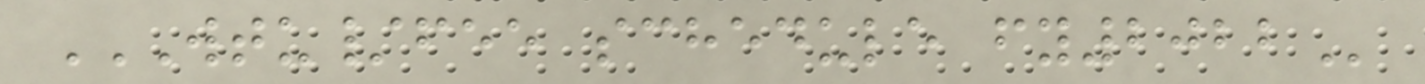WTU/FEE SCHEDULE FY2022
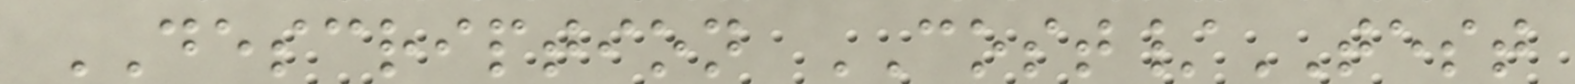DESCRIPTION COST/TEST
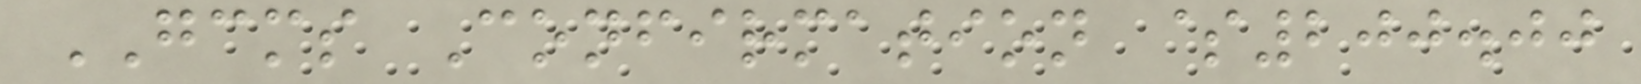GCMS Confirmation $200.00
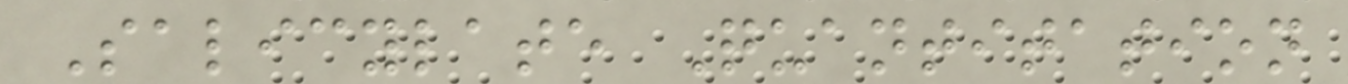Salicylate Quantitation
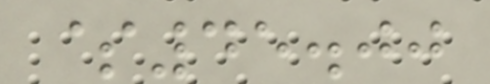$45.00
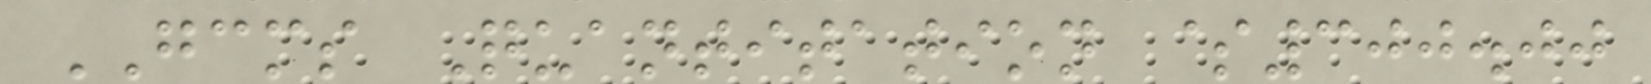GCMS Quantitation $300.00
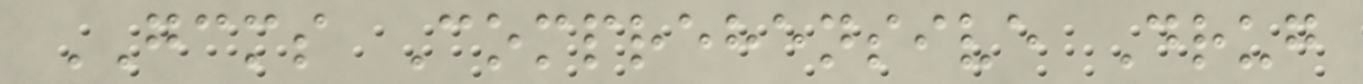GCMS Comprehensive Drug
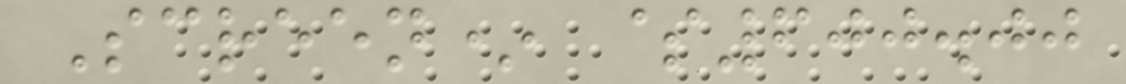Screen* $600.00
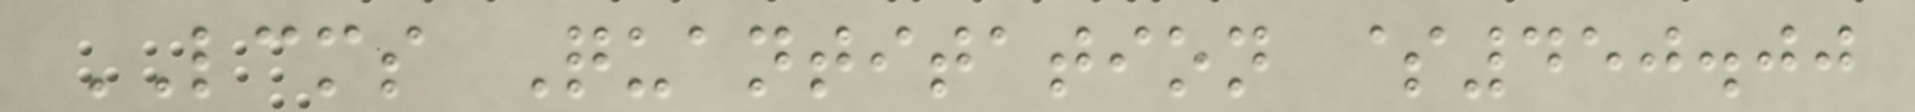LCMS Quantitation $450.00
